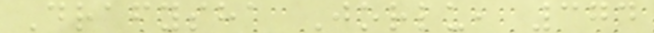Drafysha Jorlu, 374
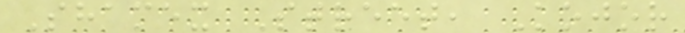Shamex Street, Kojor
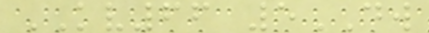KV66 5DW
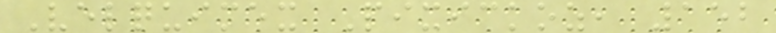Velquimex Pixickoz, 152
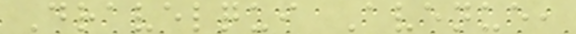Dravelqui Avenue,
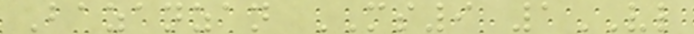Bazanzan MS9 1VL
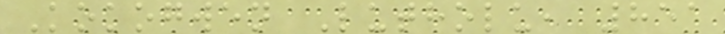Kokogwen Lutholu, 851
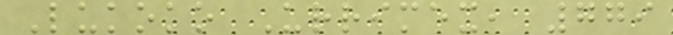Lukoko Urrimex, 779
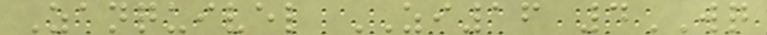Zanquivel ZI16 4WQ
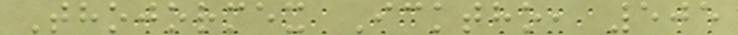Thojormex Icktho, 505
